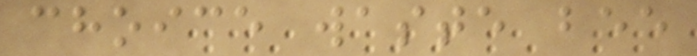choice waste bee
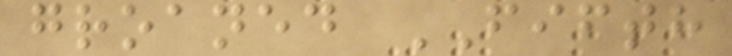groaned FIFTH
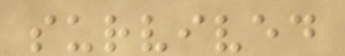survived
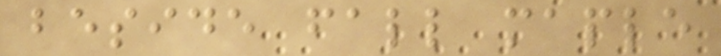beside fall maple
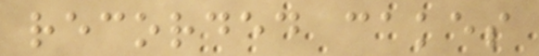recorded cakes
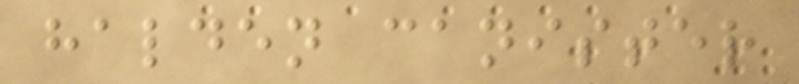halden canister
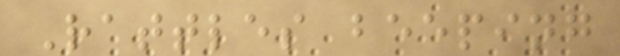Rattles beeping
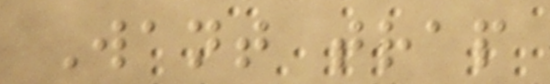Want trap
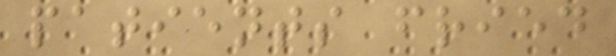patients fried
